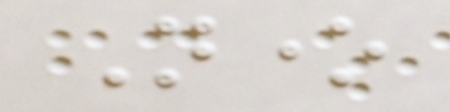None
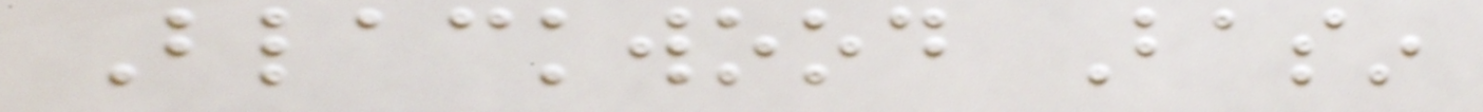Blackwood Basin
